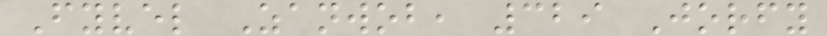Fyvel Zanwob, 329 Jorfy
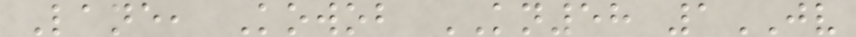Lane, Kowob KN58 1JV
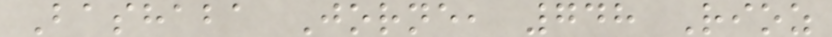Bashaba Jorne, 748 Rioz
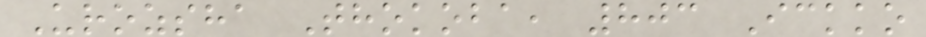Urozsha Thokoba, 803 Ickko
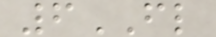6FL
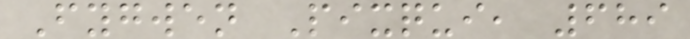Fygwen Pixqui, 689
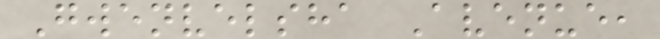Gwenvelsha Avenue,
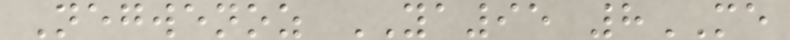Negwenoz YA95 8ME
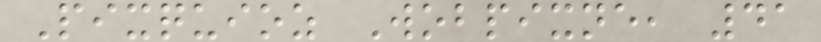Pixquioz Wobpixne, 41
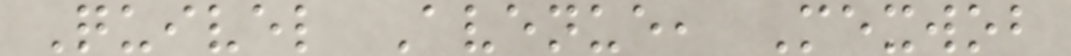Quivel Avenue, Mexwob
